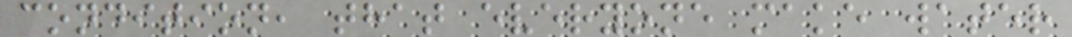condition, that everyone make water
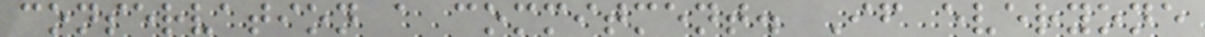conservation a commitment. If everyone
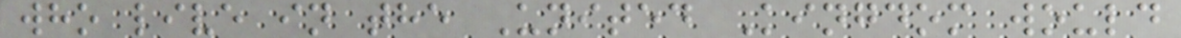who live in the United Kingdom would
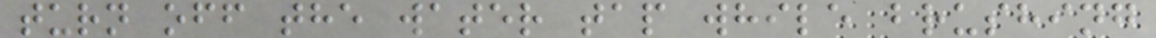turn off the water tap while brushing
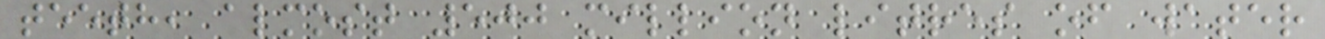teeth, almost 500 million litres of water
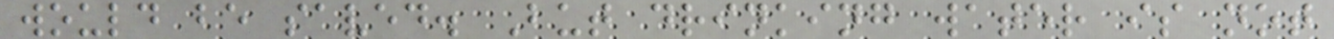would be saved. But drinking water is not
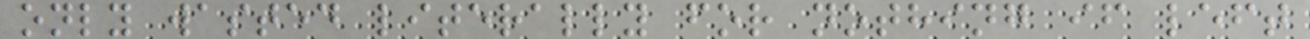only wasted literally for nothing if left
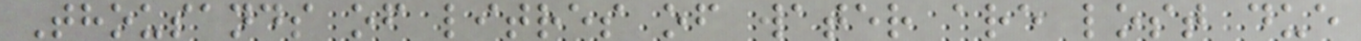Thousands of litres of water are lost due
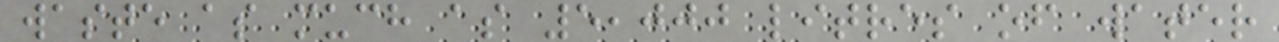waste as much as 5,000 litres of water
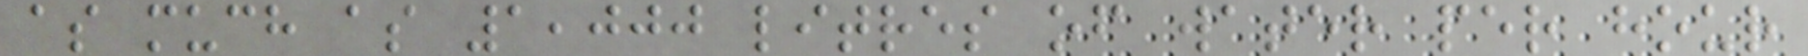as much as 1,000 litres of water per hour
